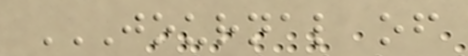JOURNAL OF
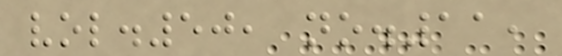vol.50, no.11,
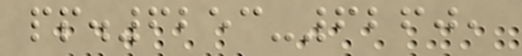pp.6253-6260,
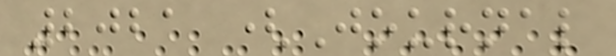2021 (Journal
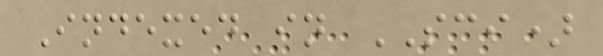Indexed in SCI)
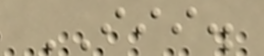III.
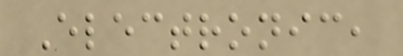Electronic,
